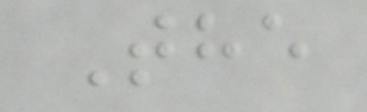The
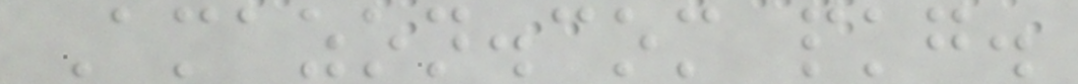Amazon.com pkg.
